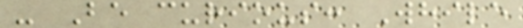- Be curious: While
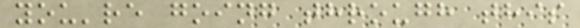you're going through this
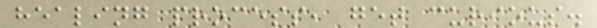healing process, get curious.
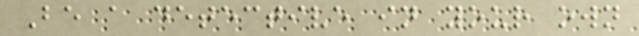Be a detective in your own
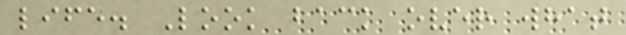life. Look back over what
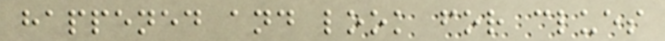happened and look for clues
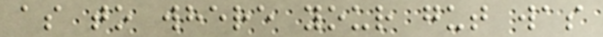as to where your gut was
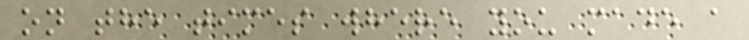on the times where you made a
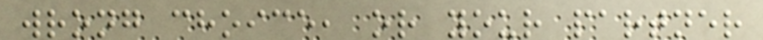wrong choice, or your partner
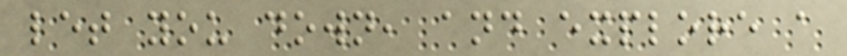let you down, and explore a
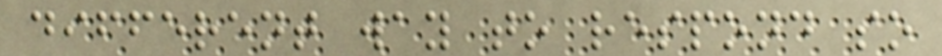different way to respond so
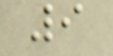9
